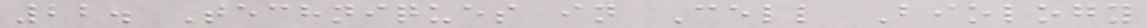22. Techniques in Cell Biology
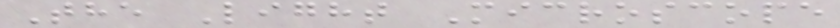The Light Microscope
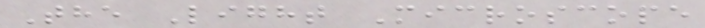The Light Microscope
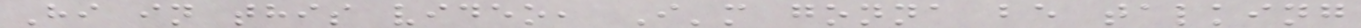Hi in this video, I'm gonna be talking
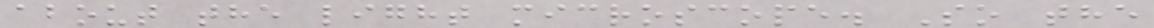about the light microscope. So the
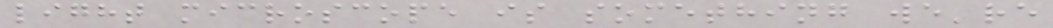light microscope is something we're
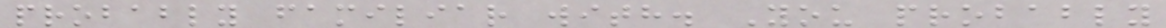probably familiar with. You probably
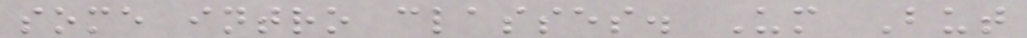some intro classes. Um But
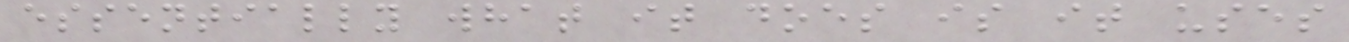essentially what it does is it uses
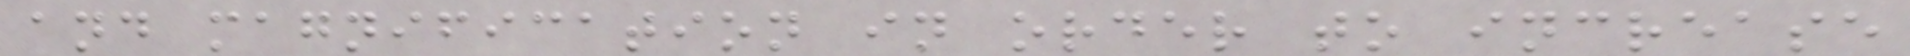and magnification in order to increase
